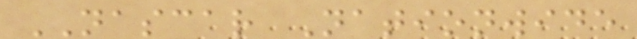NASCAR Nationwide
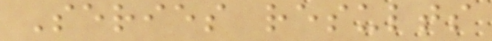Series results
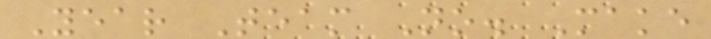Year Team No. Make
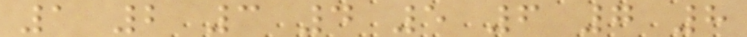1 2 3 4 5 6 7 8
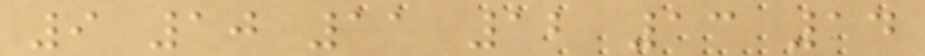9 10 11 12 13 14
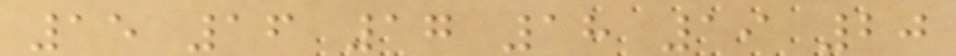15 16 17 18 19 20
